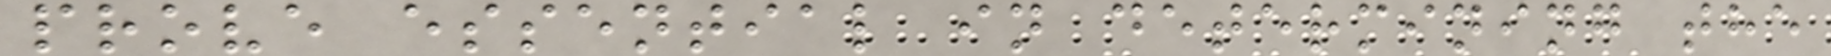prove essential in determining the
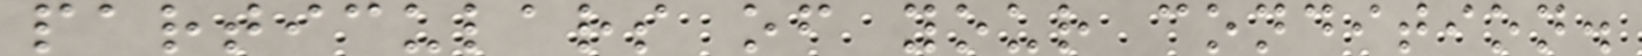particulars of your condition.
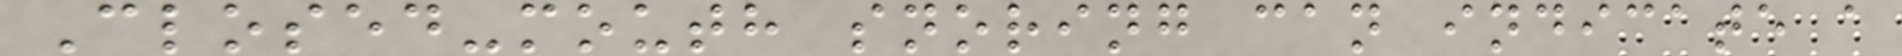Closed-mouth snoring can indicate a
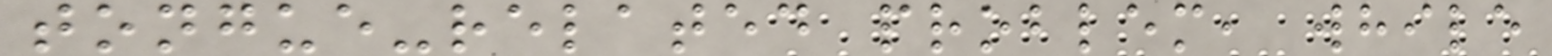tongue-related problem, while
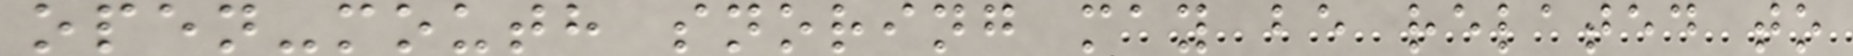open-mouth snoring may be related to
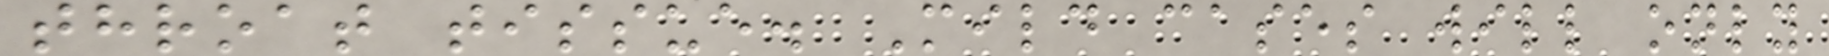throat tissue. Mild cases will only
